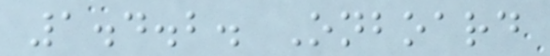1.4.2. Onboard
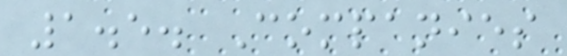1.5. Companies
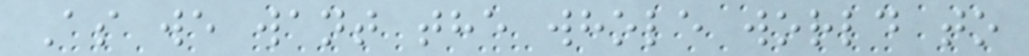As we want the whole world to
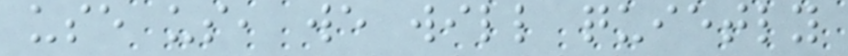use us, we will quietly
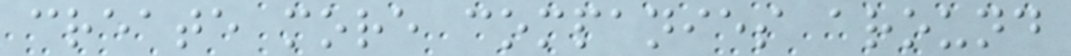create more companies around
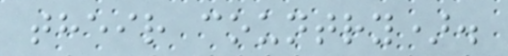their country).
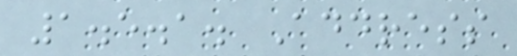1.5.1. Address
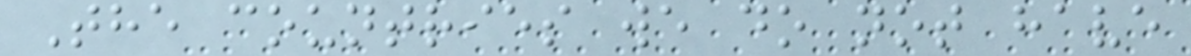The countries we do not have
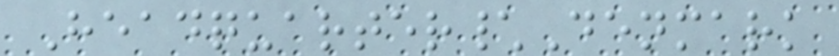Headquarter\Denmark
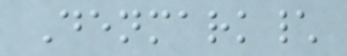Denmark\
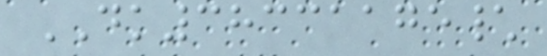DK38331175\
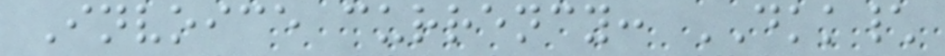Invoice currency: DKK\
